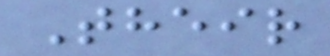Their
